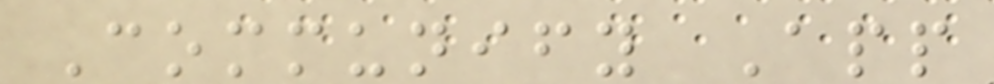Communify App
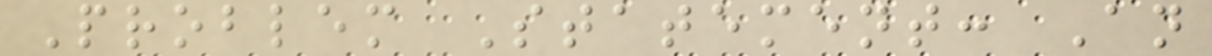Problem Statement: An
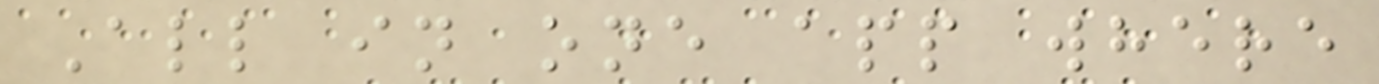All in one app where
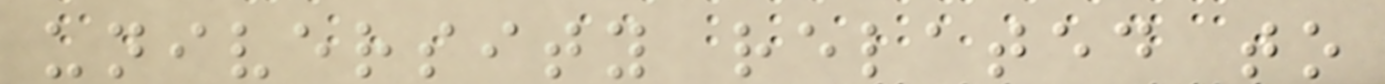university related to
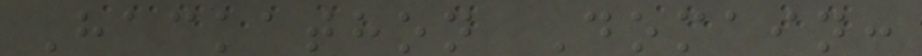Hackathon Domain:
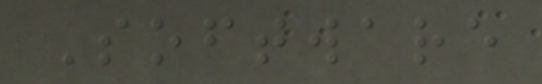Software
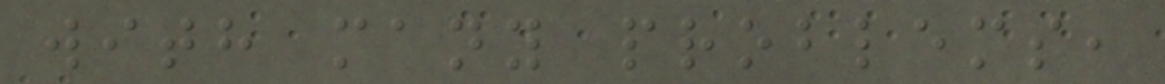with many problems,
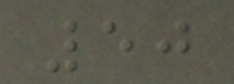50
